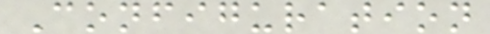Configuration
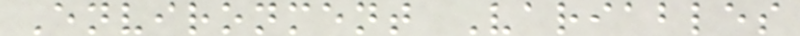Environment Variables
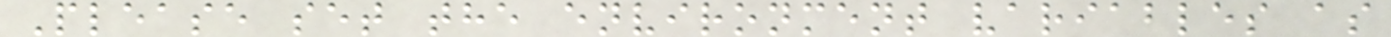Please set the environment variables as
